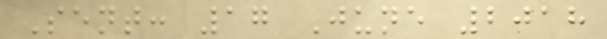Sent: 17 June 2018
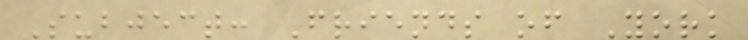Subject: Friends of York
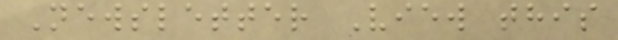Newsletter View this
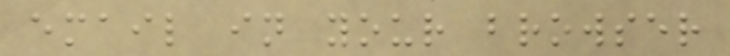email in your browser
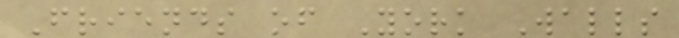Friends of York Walls
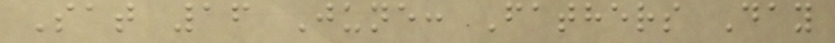Sat 16 June: Fathers Day
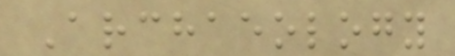Archaeology
